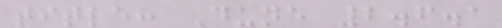title: Dune 2.6.1
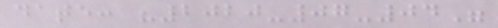date: "2020-07-04"
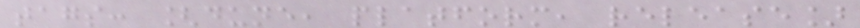tags: [dune, platform, release]
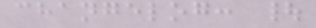changelog: |
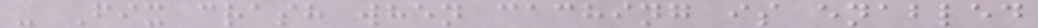- Fix crash when caching is enabled
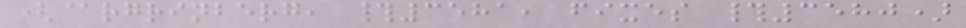(@rgrinberg, #3581, fixes #3580)
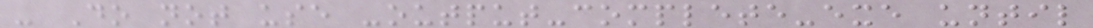- Do not use -output-complete-exe until
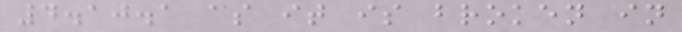4.10.1 as it is broken in
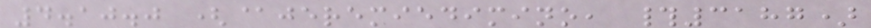4.10.0 (@jeremiedimino, #3187)
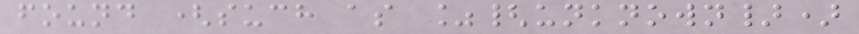found (such as %{unknown})
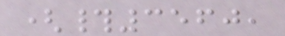(#3560,
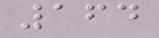164
